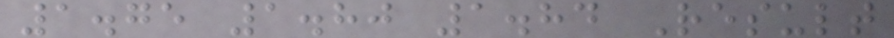1.75 1.80 1.84 Result
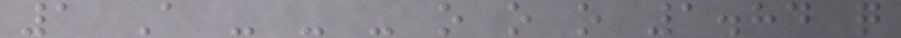1 A - - - o o o 1.84 q
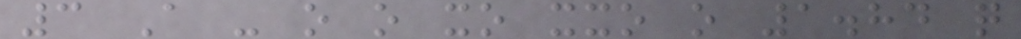3 A - o o xo xxo o 1.84 q
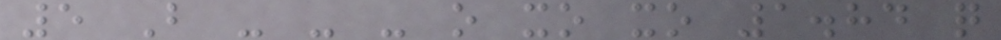5 B - - - o xo xo 1.84 q
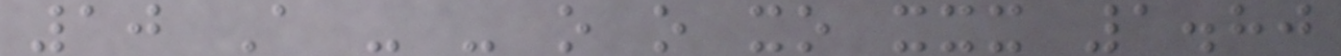10 A - - o o xo xxx 1.80
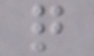q
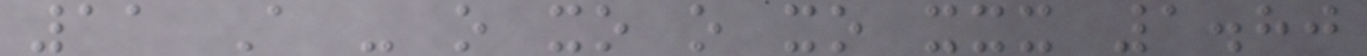11 A - o xo o xo xxx 1.80
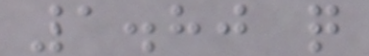1.80 q
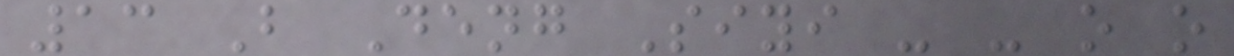13 B Deng Siyi - - o o
